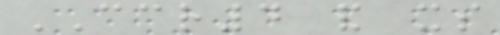CCR4 and its
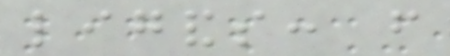ligands: from
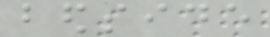bedside
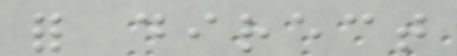for direct
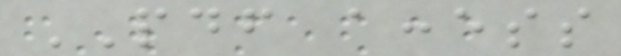PDF access
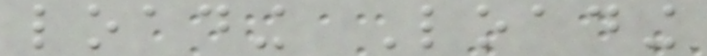loading Loading
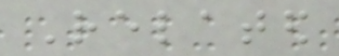Related
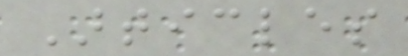Articles
